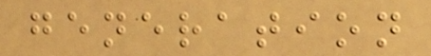generation
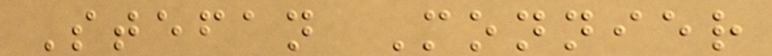Stefan Monnier
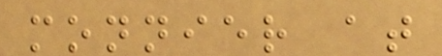monnier at
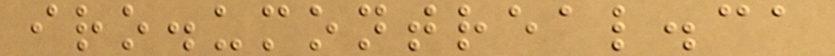iro.umontreal.ca
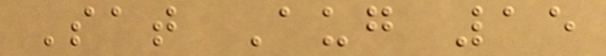Sat Aug 15
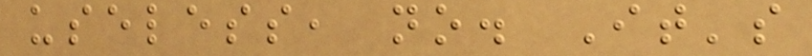useless, no. It's
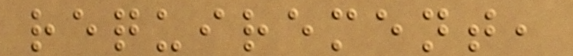requirement,
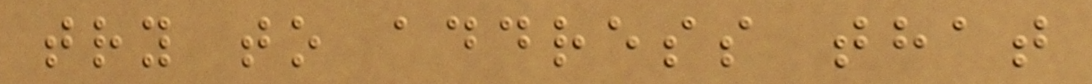try to address that
